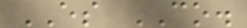ES CO.
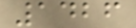1426
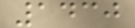1430
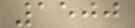1500
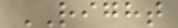RIGHT
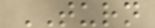TURN
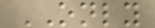ONLY
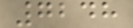7248
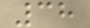38
